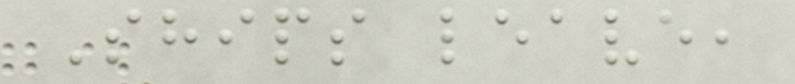Ships leave,
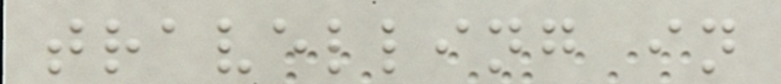travelling in
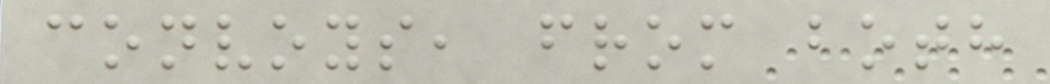convoys, from both
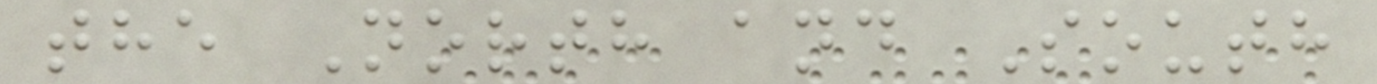the North and South
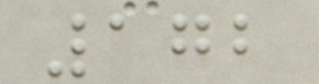172
